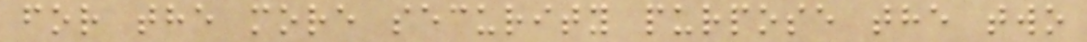for the more security purpose the two
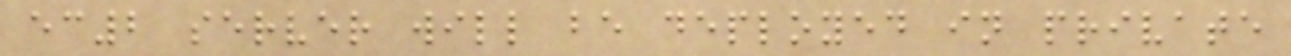ec2 server will be deployed in private
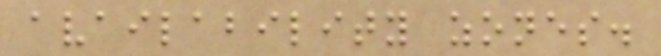availability zones.
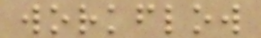workflow
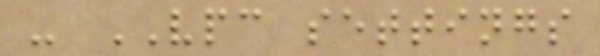- VPC settings
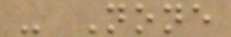- None
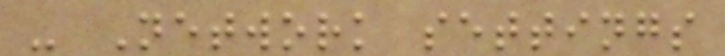- Network settings
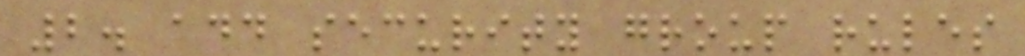2. add security group rules
